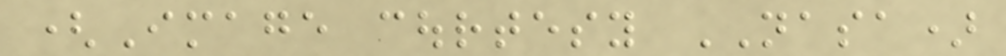(Image courtesy NASA)
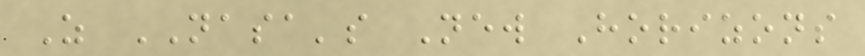As NASA's New Horizons
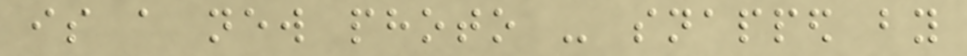is a new photo - snapped by
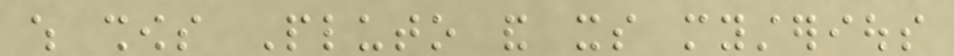which shows Pluto and its mysterious
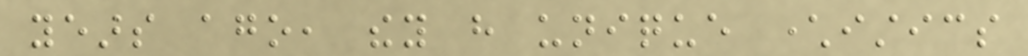years ago, they have unique characteristics
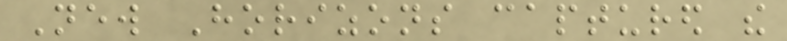New Horizons captured the
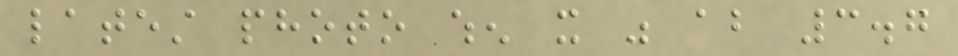latest photo when it was about 3.7
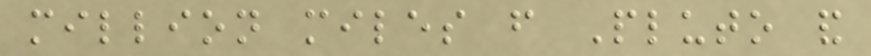million miles from Pluto and
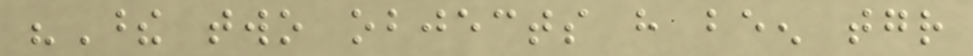"These two objects have been together
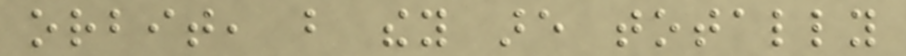orbit, but they are totally
